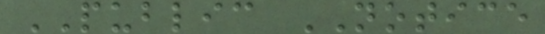PUBLIC NOTICE
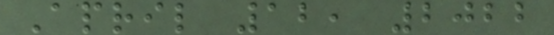April 12, 2022
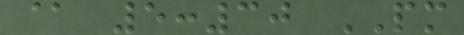@ 5:30 PM
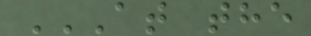AT THE
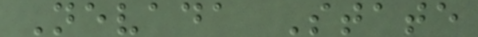Nevada State
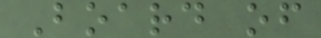Board of
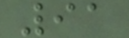91
